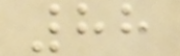88
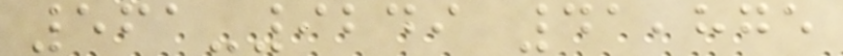561-9249 41,875
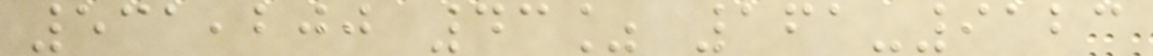531,200 43% 161-9123
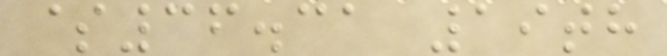$36.31 19th
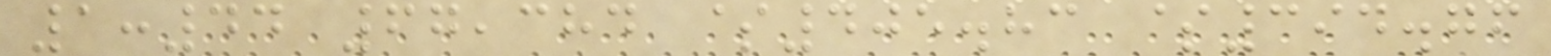1:44 67,384 $405.83 $394.76
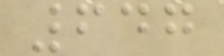647
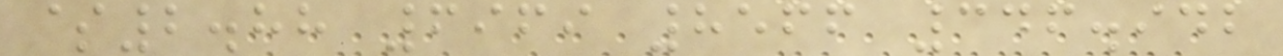$2.88 6969 8566 346.942
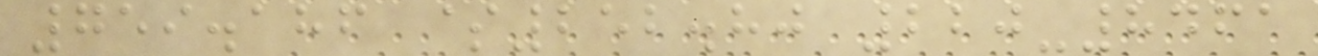759.186 $252.80 220-8461
